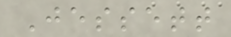Jessett
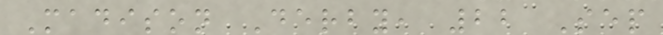Madison Derby, 22 Sep
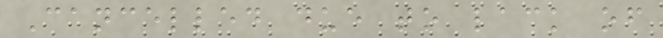Cancelled due to lack of
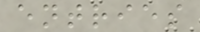entries
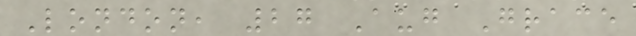London, 27 Aug Grace
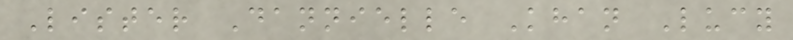Lister Dannielle Khan Lucy
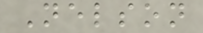Nelson
